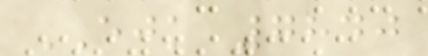EJK 7840
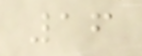16
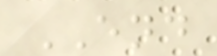END
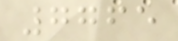7765
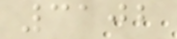3102
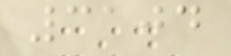3104
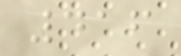416
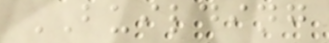BUILDING
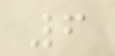6
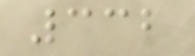332
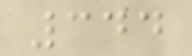344
